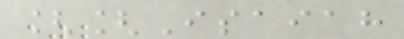[[Isaiah
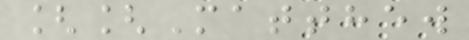[[Matthew
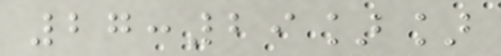27:29]]
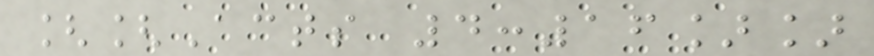[[Acts 4:16]]
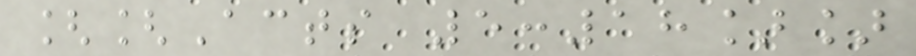[[Acts 5:18]]
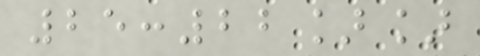25:22]]
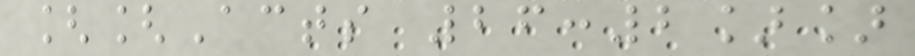[[Acts 26:2]]
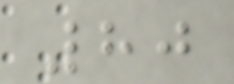80
